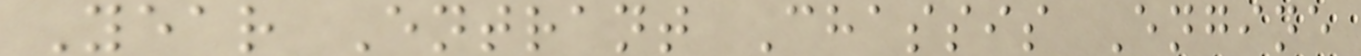Year Entrant Chassis Engine
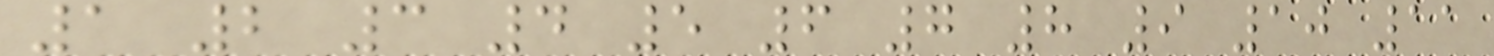1 2 3 4 5 6 7 8 9 10 11
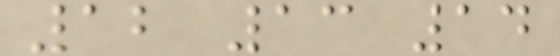12 13 14
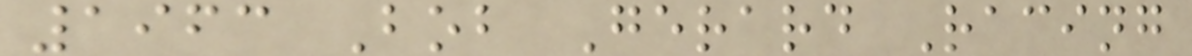1963 Bob Gerard Racing
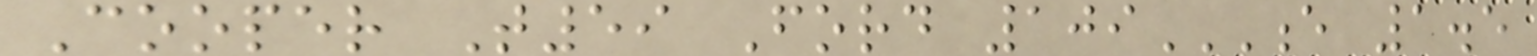Cooper T59 Ford 109E 1.5
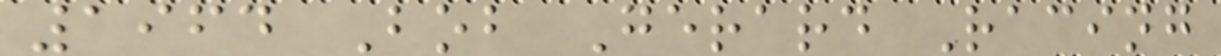1964 Bob Gerard Racing
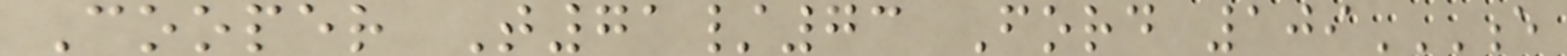Cooper T71/73 Ford 109E
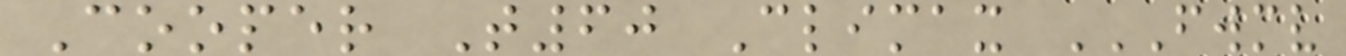Cooper T60 Climax FWMV
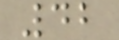42
